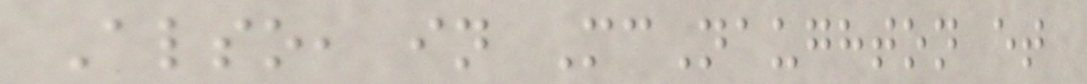Also, in McNaughton et
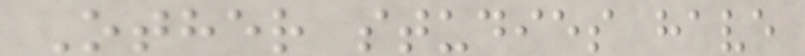Other studies have
